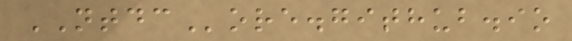NTDCore.github.io
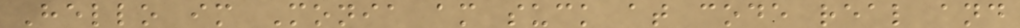Hello im Monia am suck at code real and
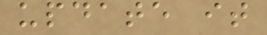update it
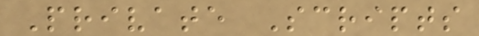Private Scripts
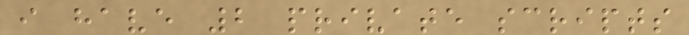i have 2 private scripts
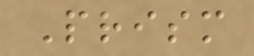Prism
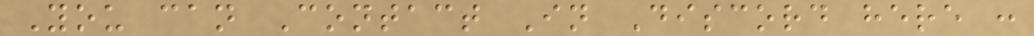You can Contact In Discord here :
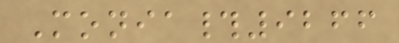Monia#9266
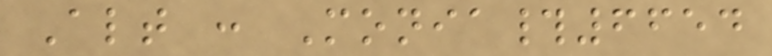Alt : Monia#6654
